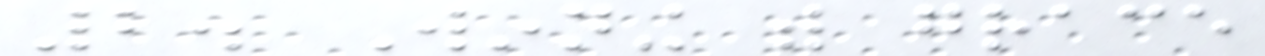2. Winning with grace
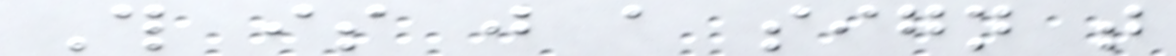This is just a sign that
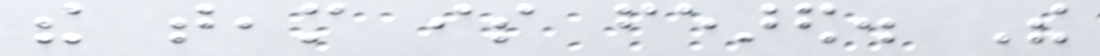the team is feared. The
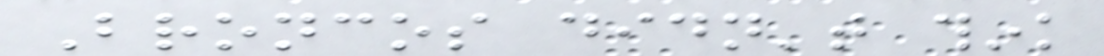Broncos didn't think
